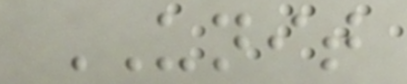UNIT
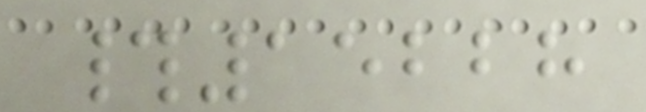#15228
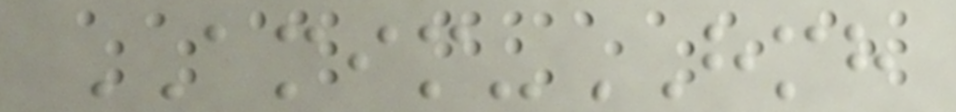AMIM-HMH
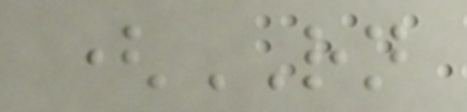(RN
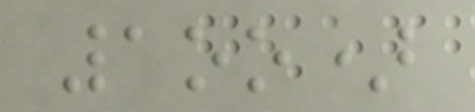1oo)
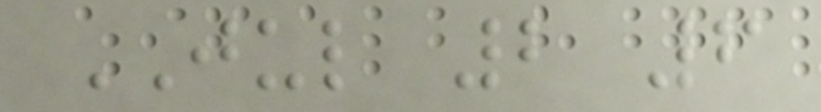JUL 2 6
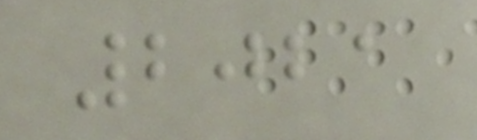2021
